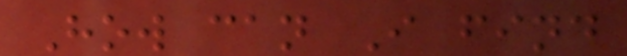How can I find
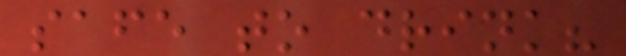safe to drink?
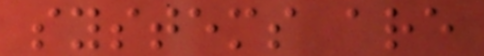systems are
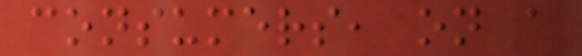consumers, on a
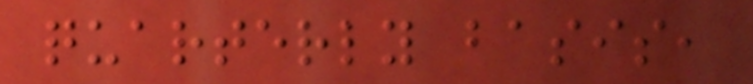quarterly basis,
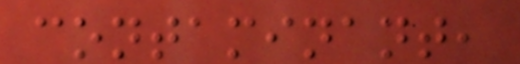contaminant,
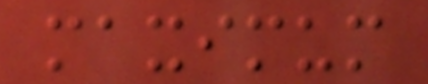maximum
